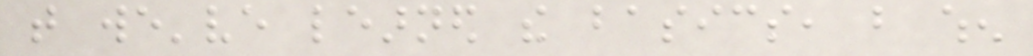that we've learned the basics, but when
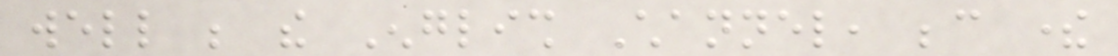well be the English Channel, because there
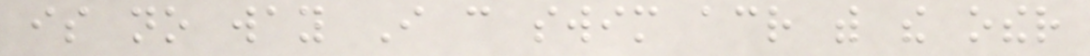is no way I can swim across with the other
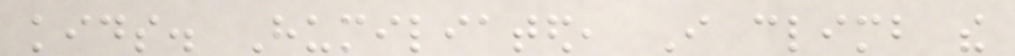kids. Humiliated, I climb the
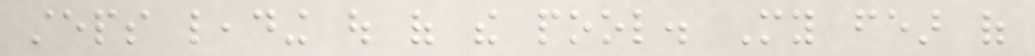steps leading out of the pool. My fear of
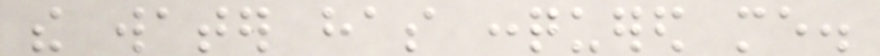the water has conquered me.
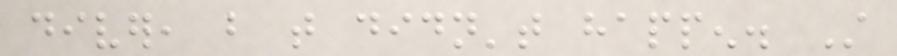diver, but that didn't happen. Still
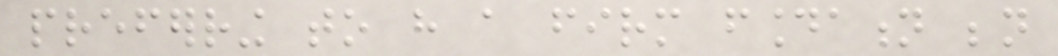preferring to have a firm foundation beneath
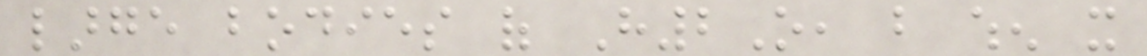large bodies of H2O, but when it
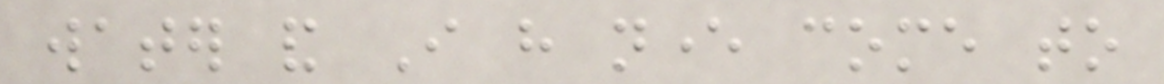water and I have never come to
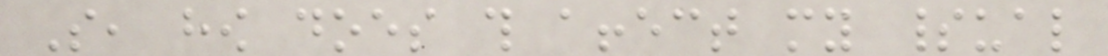So, how does this affect my spiritual
